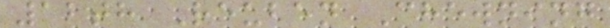12th Reuben Chewning
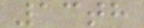13th
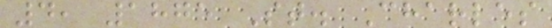4, 1875 St. Charles
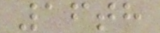16th
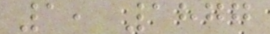1, 1877
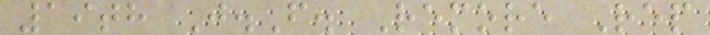19th J.F. Remore Rep
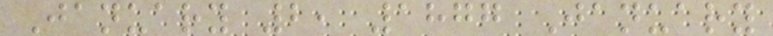January 2, 1877 January
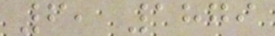6, 1879
